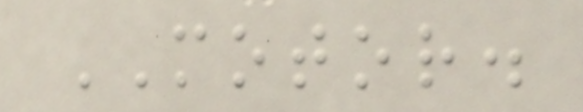MOTOR.
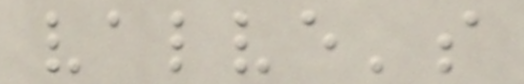valve's
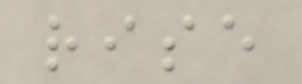rise
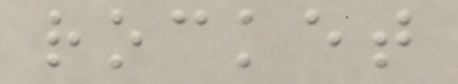rocket
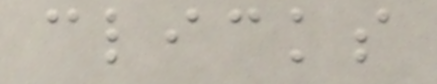clicks
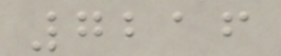7216
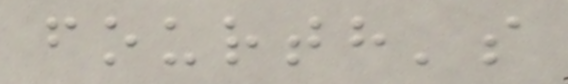fourth's
